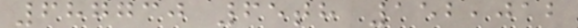687730 65th 152,012
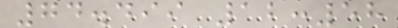74.499 12:58
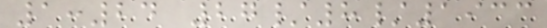1:24 27/8/1933
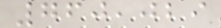760,029
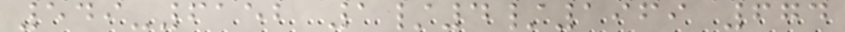549-6152 1/4/1969 674
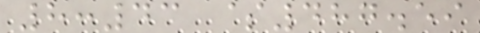8:43 $487.59
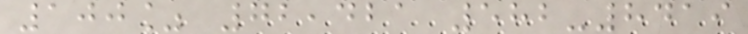100% 72,421 582-8419
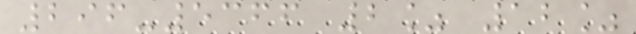296-5366 2% 12%
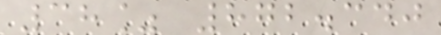38% 872.340
